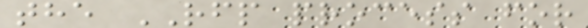the RFP process for
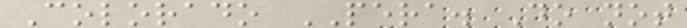Colorado PERA. Do not
